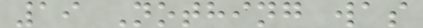19 Nothing was
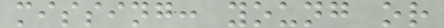missing: young or
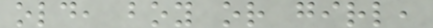old, boy or girl,
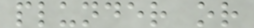plunder or
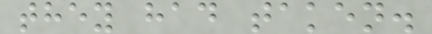they had taken.
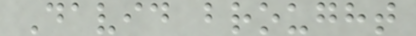David brought
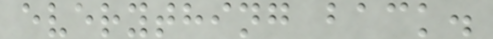everything back.
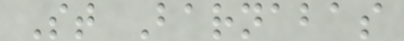St Barnabas
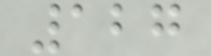127
